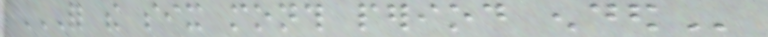FOR THE SIX MONTH PERIOD ENDED
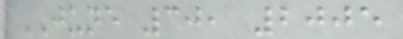JUNE 30, 2005
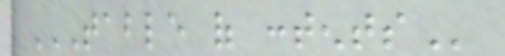TABLE OF CONTENTS
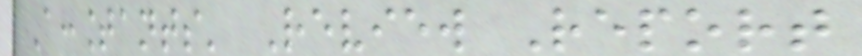Accountants' Review Report
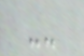--
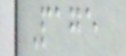Page
